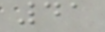41
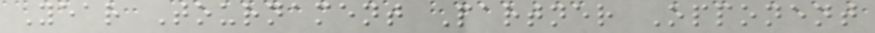Year Tournament Partner Opponent
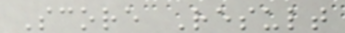Score Result
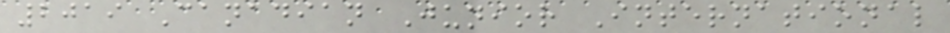2019 Canadian Junior International
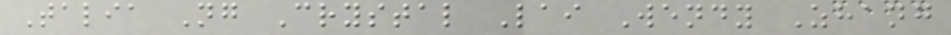Talia Ng Crystal Lai Wendy Zhang
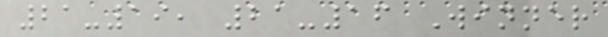21-19, 21-16 Winner
